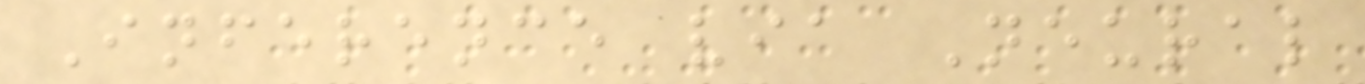Inference via Neural
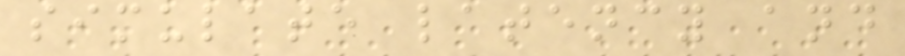simulate latency and
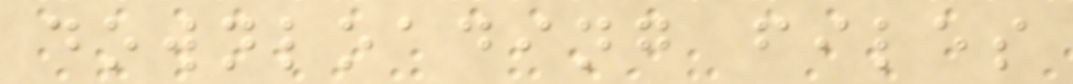downloading files
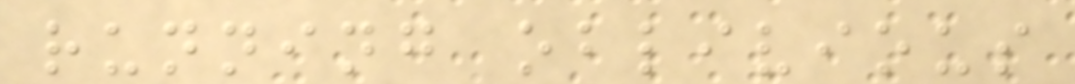running oblivious
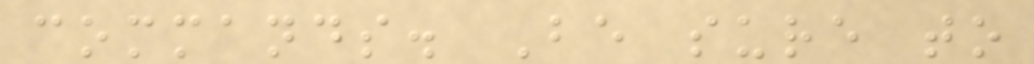commands. Be sure to
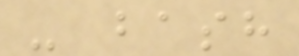- bash
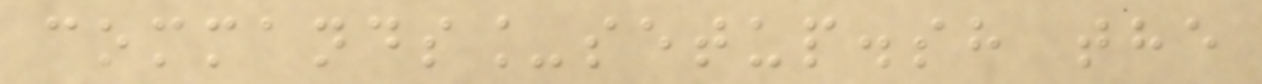commands_setup.sh the
